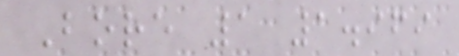Bore 1 1.969
